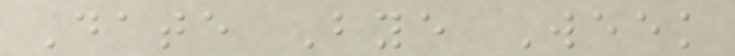Date Bye Week
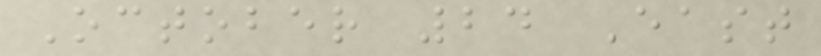October 24 East
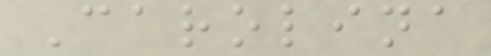Carolina
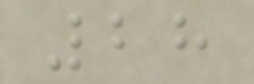28
